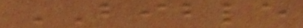BIBLE
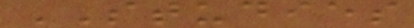STUDIES
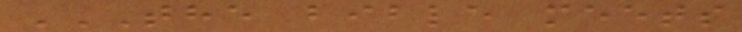THE BIBLE MEETS
